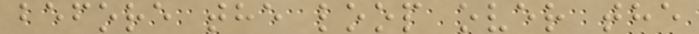before the loop over the
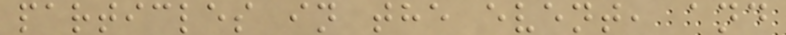particles in the event, and
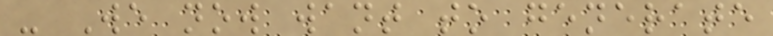- We now want to generate
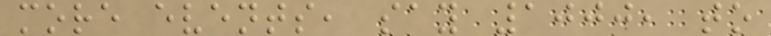more events, say 1000, to
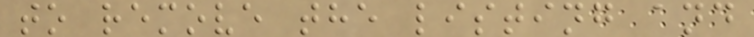to remove the listing and
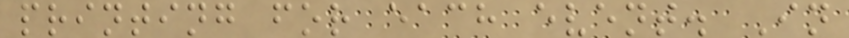printing for each event. In
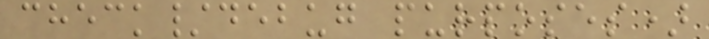check/debug purposes)
